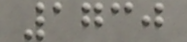1730
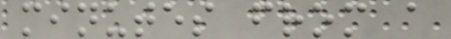minutes from a
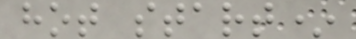hot start*
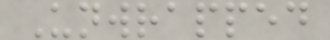Unwrapped
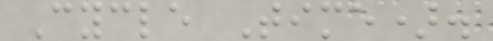Cycle Time).
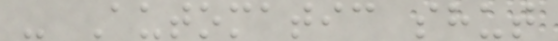- Automatic shut
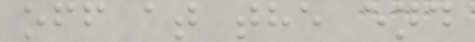off at the end
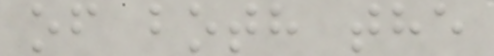of both the
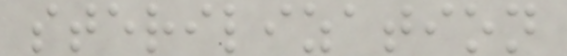sterilization
